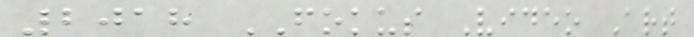2018 FOKUS Video Art
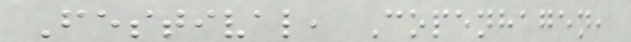Festival, Copenhagen,
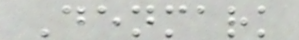Denmark
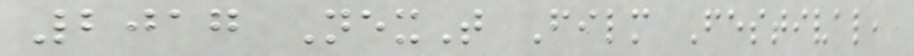2017 NexT Film Festival,
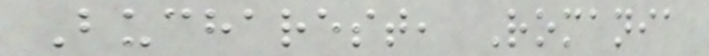Bucharest, Romania
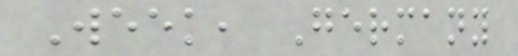Week, Germany
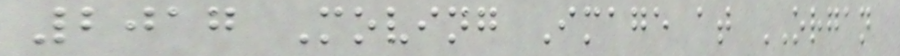2017 Moving Image at ORGAN
